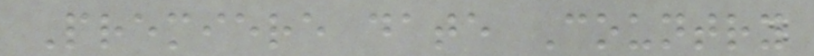Premiere date Country
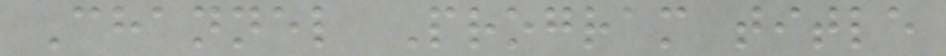Channel Program title
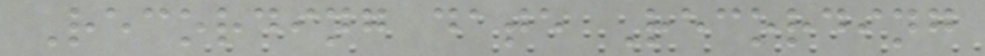Recording date Recording
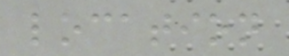location
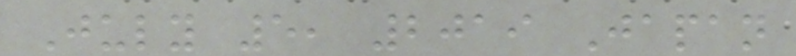July 5, 2019 Japan
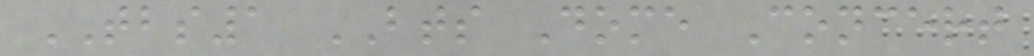TBS1 BTS Dome Concert
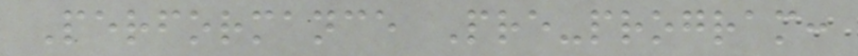Performance Pre-program:
